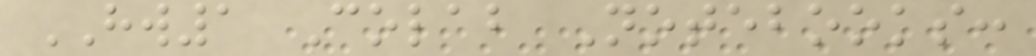HW1 Colab Notebooks:
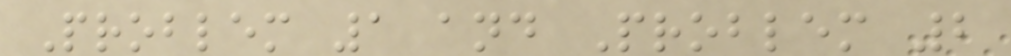Problem 1 and Problem 2
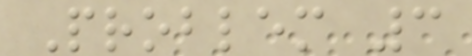Problem 3
